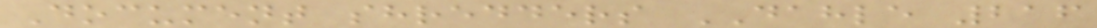Document shredders DAHLE 216
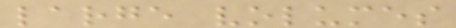large volumes
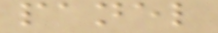panel
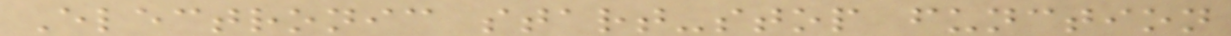Electronic start-stop function
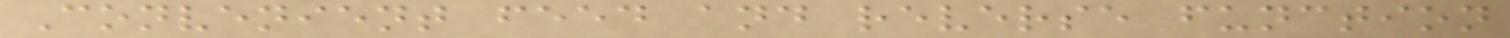Convenient feed and reverse function
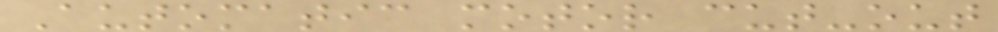Automatic motor cut-out
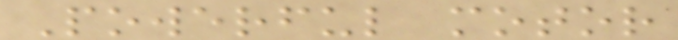Powerful motor
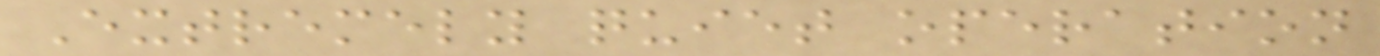Extremely quiet operation
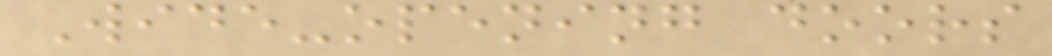Wide-opening doors
